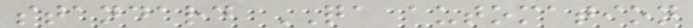standard QA automation
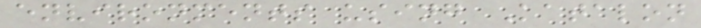environments using Katalon
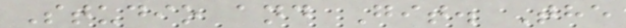Studio and Git. The
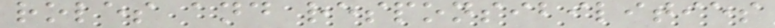roles and responsibilities
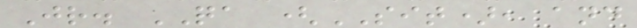Jr. QA (SIT), and
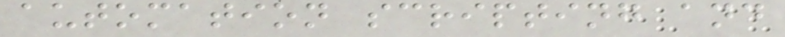automation scripting and
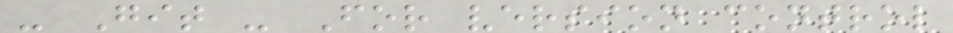- Git - For version control
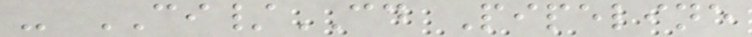- CI/CD Pipeline
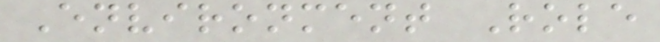Environment Role
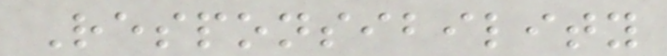Responsibility
